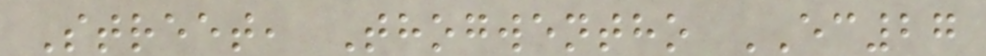Street, Thogwentho EC27
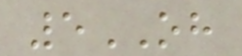5OH
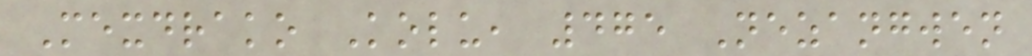Mexdrako Kolu, 475 Nezangwen
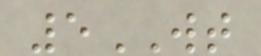5WT
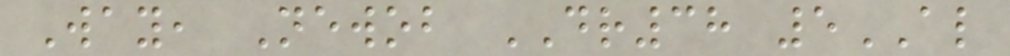Way, Newob DR38 5AL
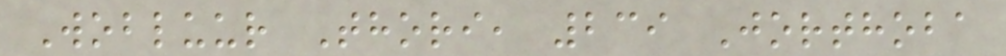Wobluur Thori, 239 Jorthoba
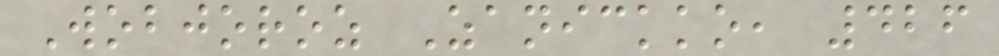Wobjoroz Zanickko, 426
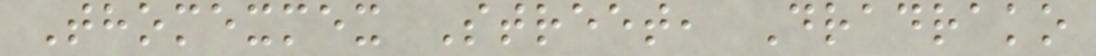Thomexmex Street, Dradrako
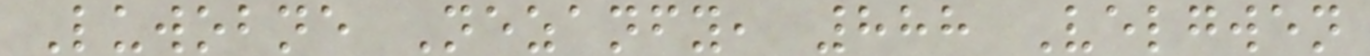Luwobne Nezanfy, 888 Velgwen
